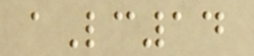aLc14
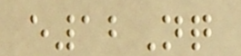e12Nq
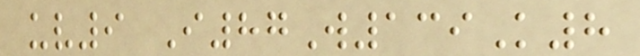uv9 I87W139K8
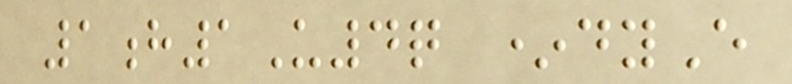1h1U4q *dyE
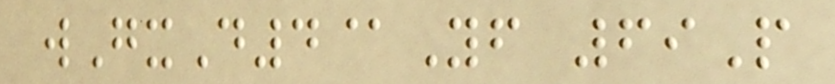wGxD4@Yf 69P
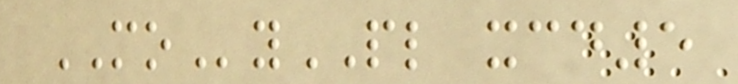MOyPL xcd5
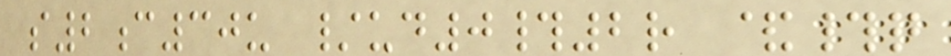s2c30u /ud0#2r &#q
